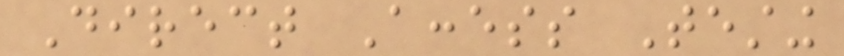Direct Access Testing
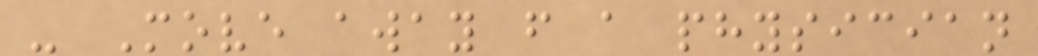- Move away from a physician
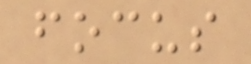focus
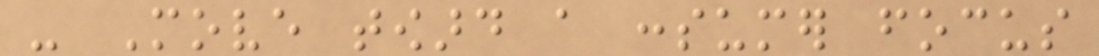- Move toward a consumer focus
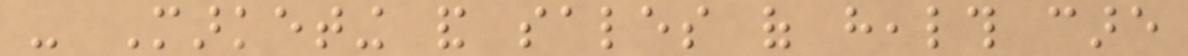- Marketing and sales of health care
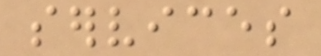services
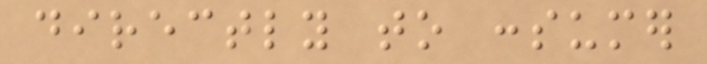directly to consumer
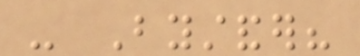- Bystander?
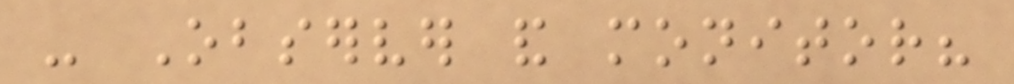- Observer and monitor?
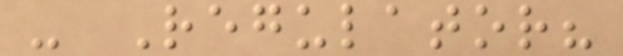- Regulator?
